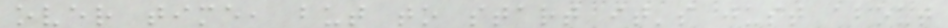over time, but to start it's just about
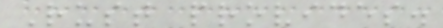Rust provides.
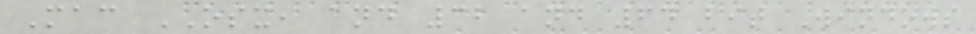Mac OSX, and 32 and 64 bit Windows
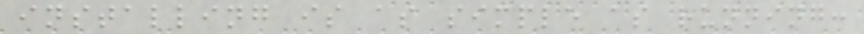installing is as simple as running:
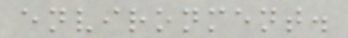environment.
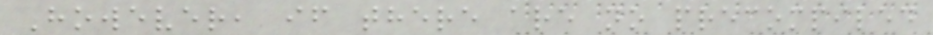However, if there are no precompiled
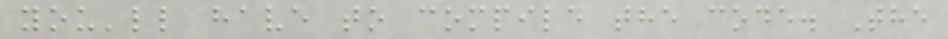you'll have to compile the code. The
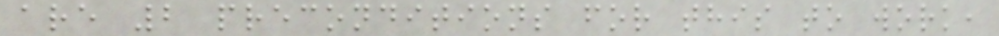are 2 preconditions for this to work,
